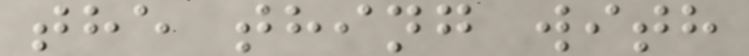the thing with
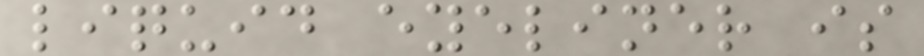liquid eyeliner is
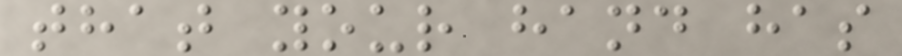that your hand has
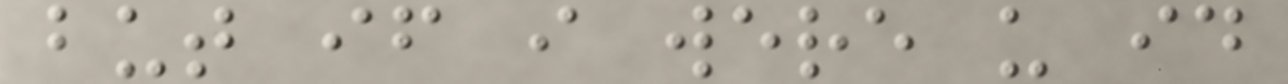but if i were u id
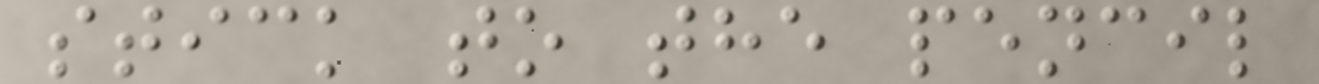stick to the pencil
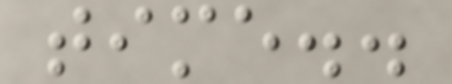time..
